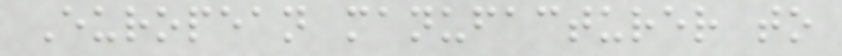European manufacturer to
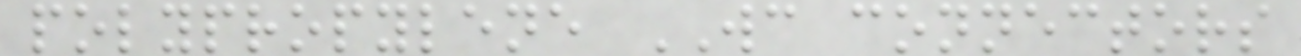polypropylene WC connectors
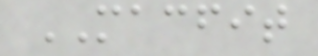MACFIT
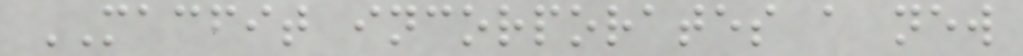MACFIT incorporates a new
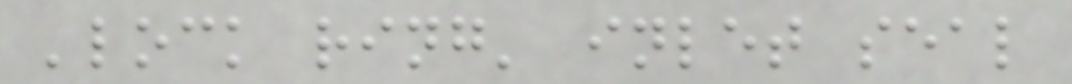'lock ring' inlet seal
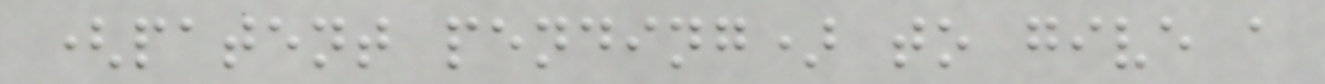(patent pending) to give a
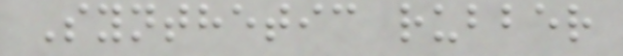Synthetic rubber
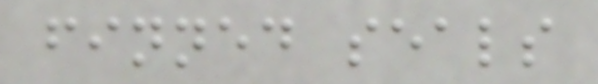finned seals
